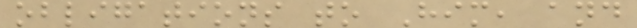obligations to Him, and
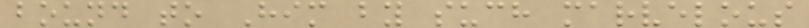bound to Him by such marvelous
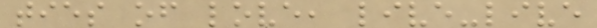ties of love, live-live
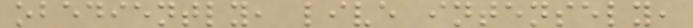obediently, live intensely,
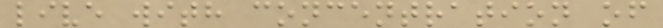live with concentration of
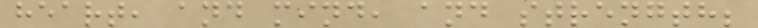heart, and mind, and strength;
